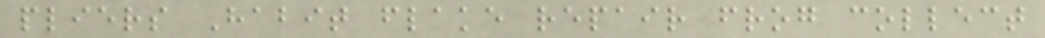pliers Habit flake repair frog collect
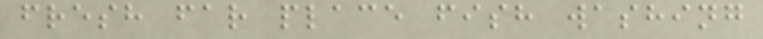fresh far place fish washing
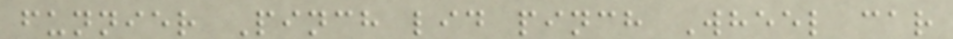funnier Pinch lid pinch Wheel car
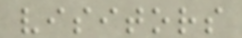visitors
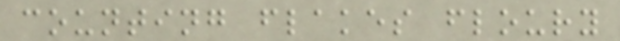counting flakes floury
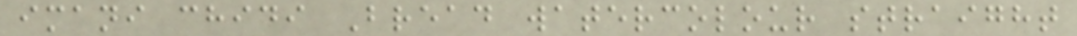imani chidi Bread watercolour straight
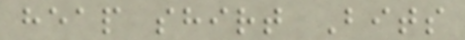heap shirt Bits
